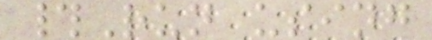#Run using
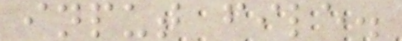input file.
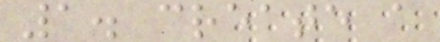1. create a
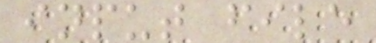input file
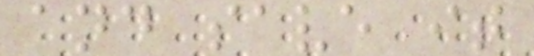and save it
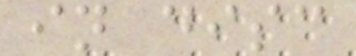in disc
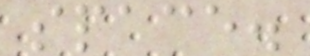space.
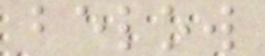below
